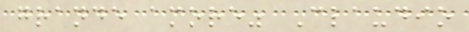grande amore" Claudio
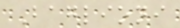Baglioni
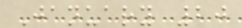January 20
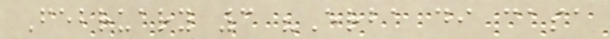February 3 "Erba di casa
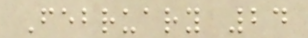February 24
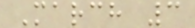March 3
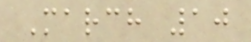March 10
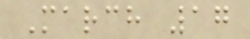March 17
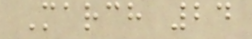March 24
